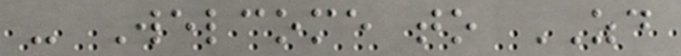- Welcome to ZD
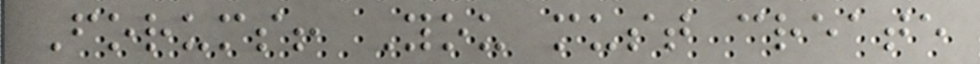Forums! You must create
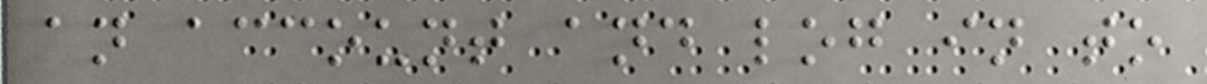an account and log in to
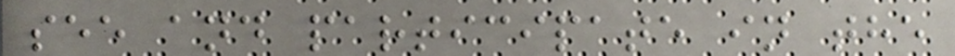see and participate in the
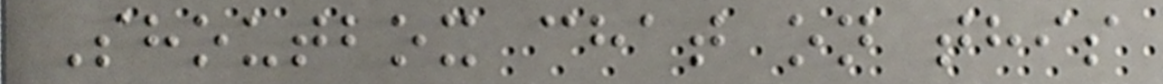Shoutbox chat on this
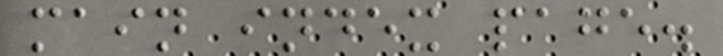main index page.
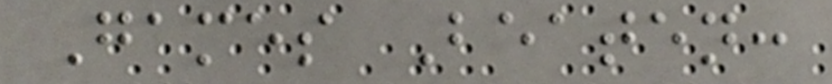Games Beaten:
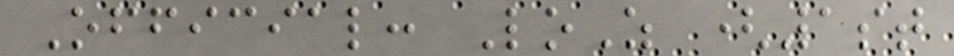Official: LoZ (1st
